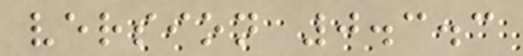version 0.3.3
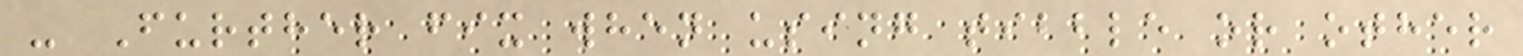- Further fix when using tibble or other
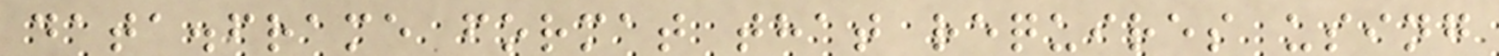data.frame format that requires using
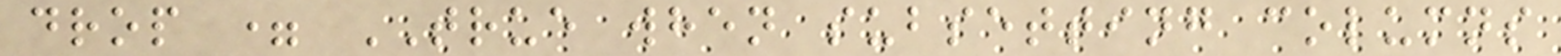drop = TRUE when subsetting columns
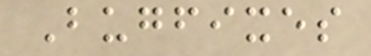Bugfixes
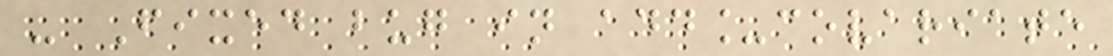- Fixed bug in add_covariate
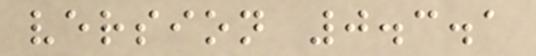version 0.3.1
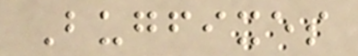Bugfixes
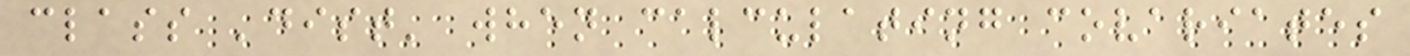class 'dist' when calculating covariates
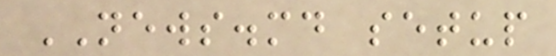NEWS.md setup
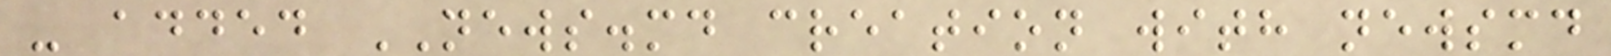- added NEWS.md creation with newsmd
